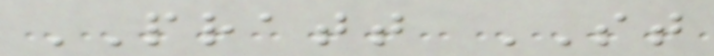PRATT ST
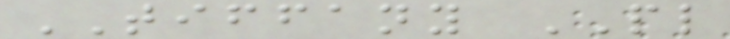TIFFANY PL
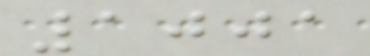1001
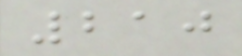210
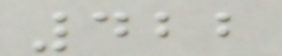422
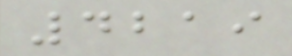4219
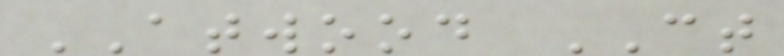ATWOOD CT
